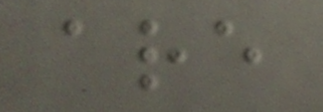are
